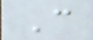C
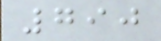790
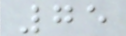75
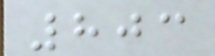803
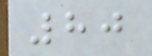80
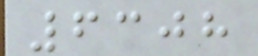6308
